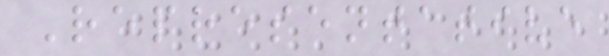Representative
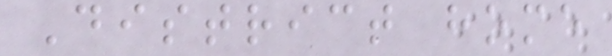District home
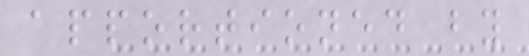apportioned by
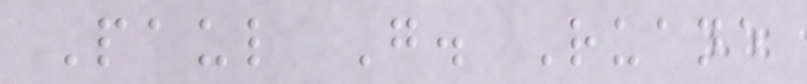Paul G. Ruane
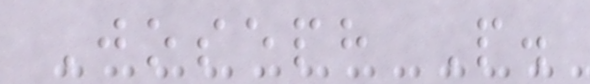Joseph P.
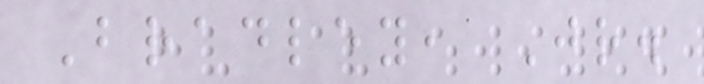Bradley, Jr.
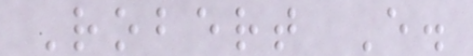Robert E.
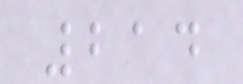214
